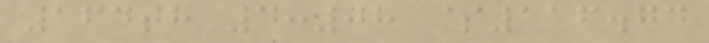164th 4:08 $116.74
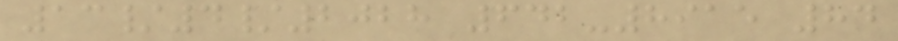13/4/2028 642-8915 84
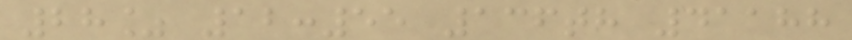28% 12:55 136th 41188
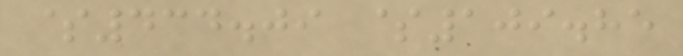$434.09 $109.85
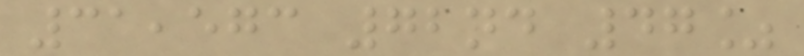31,573 72nd 47%
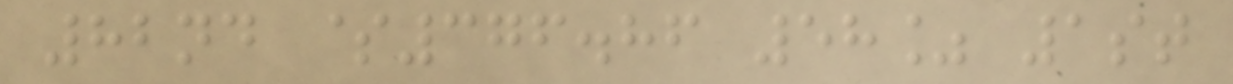82nd $376.86 58% 1st
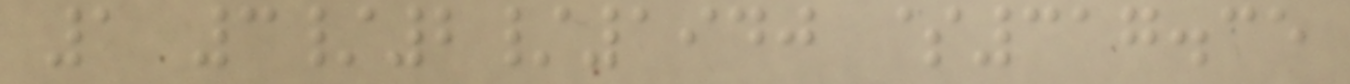1 3/2/1940 $317.35
